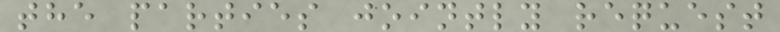the parties jointly request
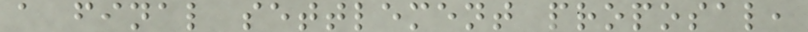a final settlement proposal,
